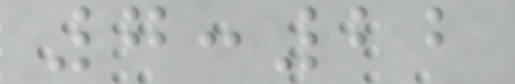7:22
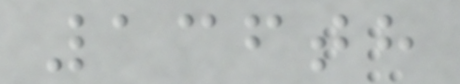136th
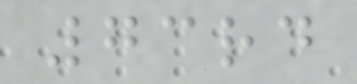73rd
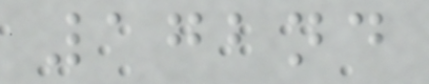172nd
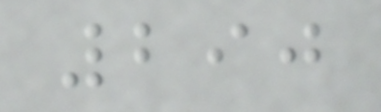290
